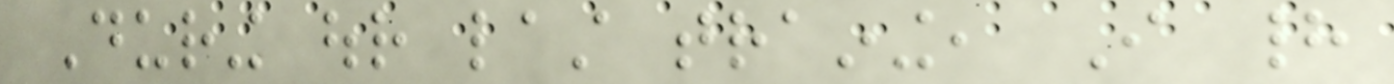During our last training, I had
